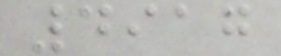4917
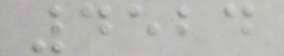4524
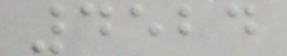4524
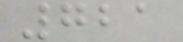721
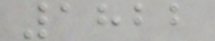1822
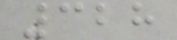328
